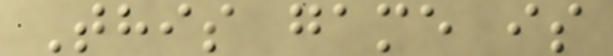This game is
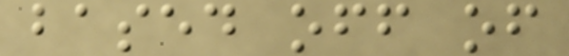based off of
